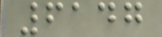6147
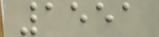1551
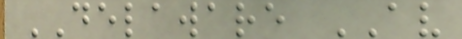DELAWARE AV
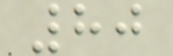80
